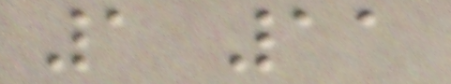1 11
